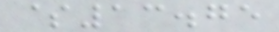$13.75
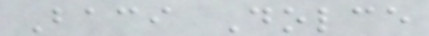Baci Dolce
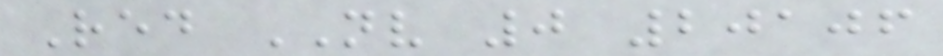Red NV 0 20106
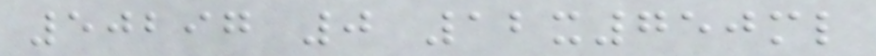50297 0 12x750ml
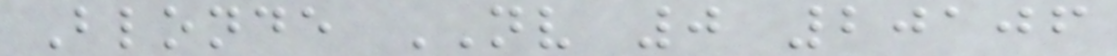Blonde NV 0 20106
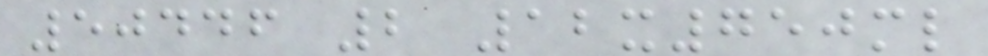50446 2 12x750ml
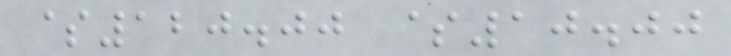$120.00 $10.00
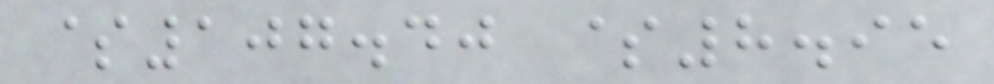$107.40 $8.95
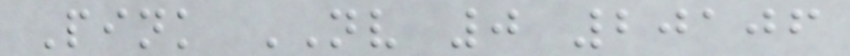Pink NV 0 20106
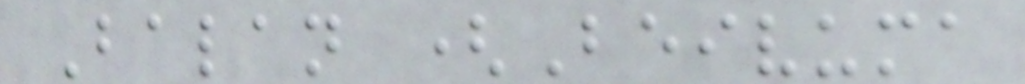Balan (Beivuma
